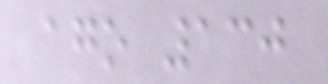ago 130
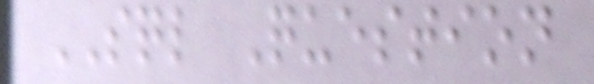SQL Question
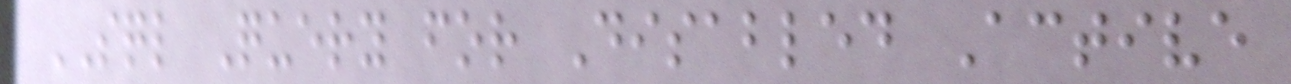SQL Query for Disabled Active
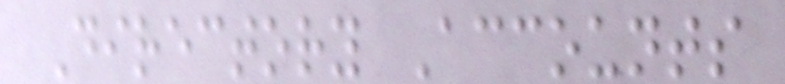Directory Accounts
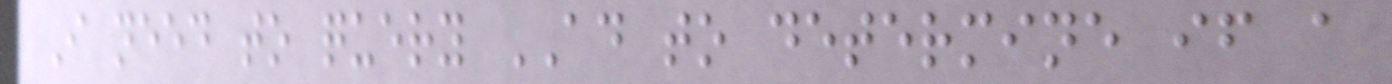I need to query AD to determine if a
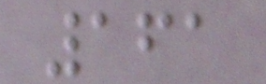161
